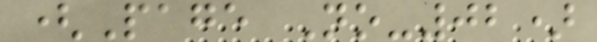(Page No-02)
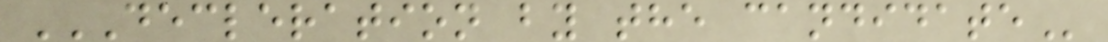DECLERATION BY THE CANDIDATE
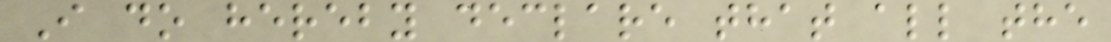I do hereby declare that all the
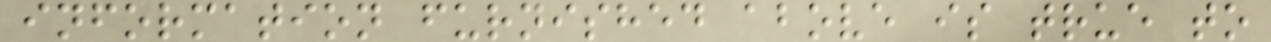information furnished above is true to
